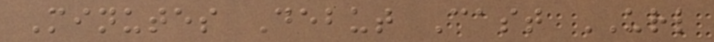Minutes Debut Cast URL
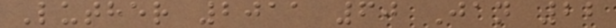Luther 2011 60 Jan 22
